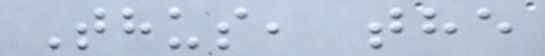Thus, the
